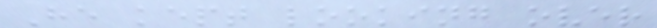He kept looking over
